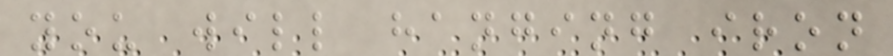you will hanging iron
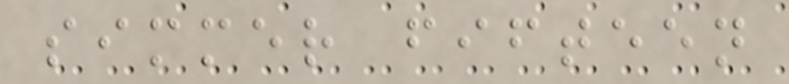simmer fifteen
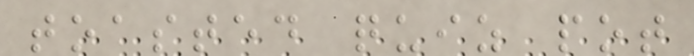toasted quiz pot
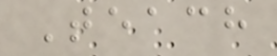Teach
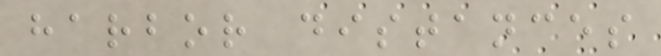harbor distances
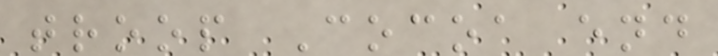troop Cocoa end
